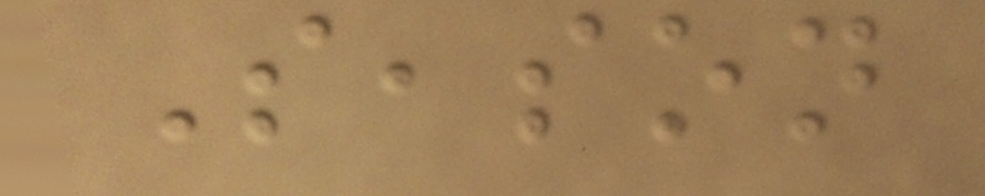Season
